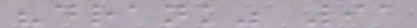"drank" 91
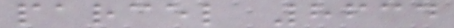parcel 8634
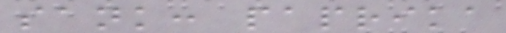sank: paprika
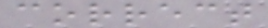correct
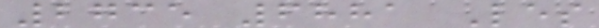2735 6881 Les
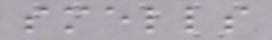smells
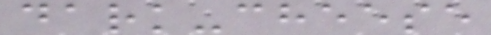dark-cheese
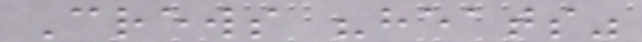Crews "heats"
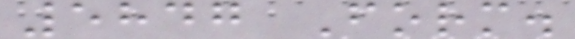5847 Form.
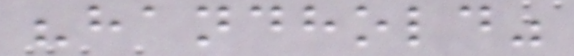"handhold"
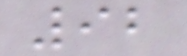92
